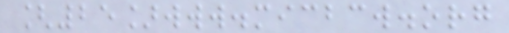[25]www.micbcw.org
